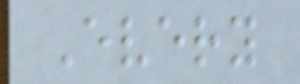Every
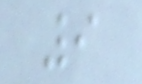9
